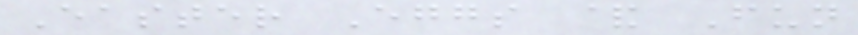Easter Eggs & Fun
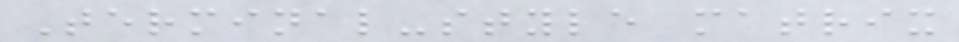Terminal-style matrix
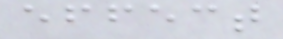effect
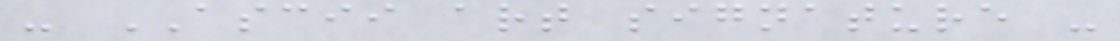- ASCII art signature -
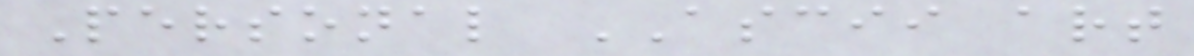Personal ASCII art
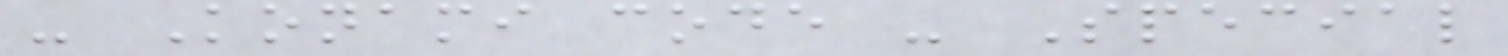- Konami code - Special
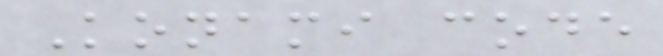Konami code
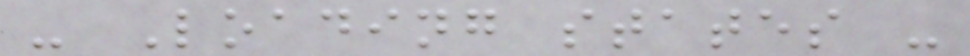- Loading states -
